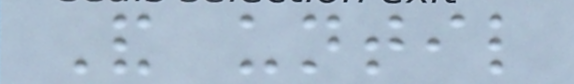And until
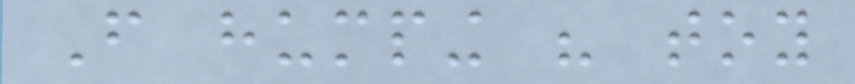From humping his toy
